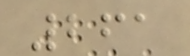261
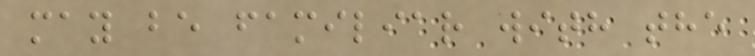may be familiar with the
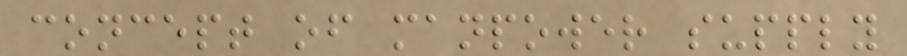concept of manpower supply
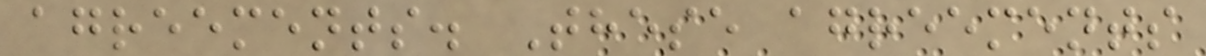agreements. These agreements
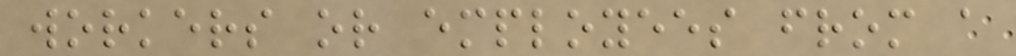workers or employees from a
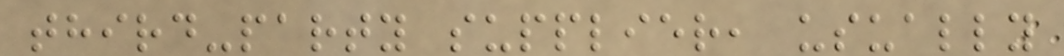third-party supplier, usually
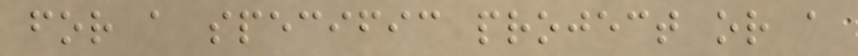for a specific project or a
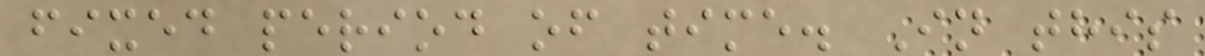fixed period of time. In this
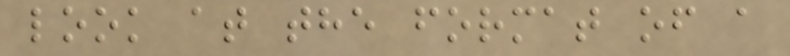look at the format of a
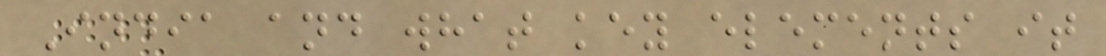India and what key elements it
